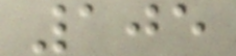105
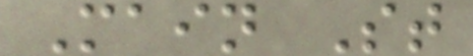Main St
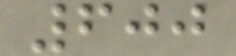600
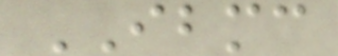IBMC
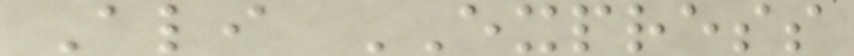Ali EXPRESS
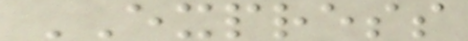EXPRESS
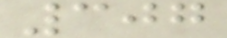307
